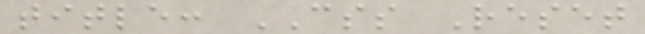title: CSS Reset
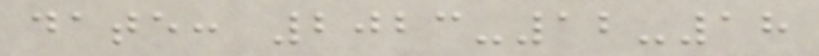date: 2023-12-18
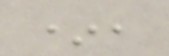*,
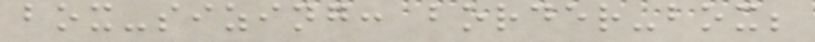box-sizing: border-box;
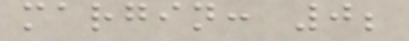margin: 0;
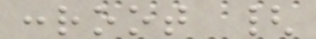:root {
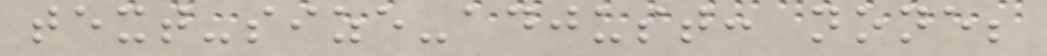text-size-adjust: none;
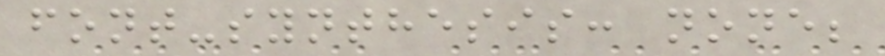font-synthesis: none;
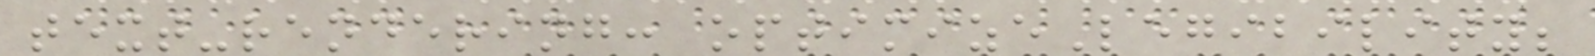text-rendering: optimizeLegibility;
